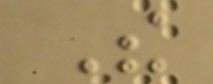The
